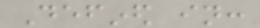Defined in:
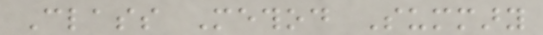Class Method Summary
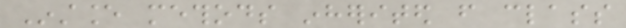Instance methods inherited from class
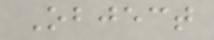Object
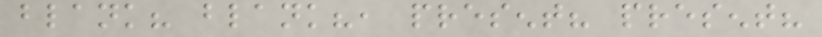blank? blank?, present? present?
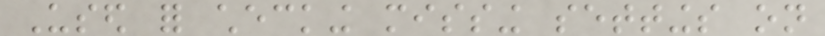Used for checking missing settings on
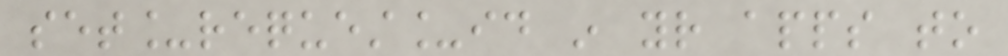set_request_id in your apps to
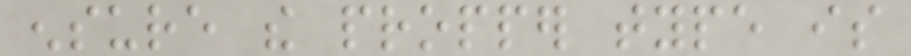ensure the propper type is
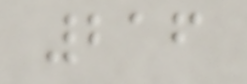216
